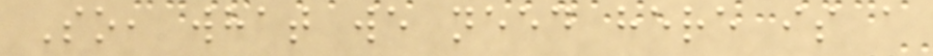So, what we need here is a
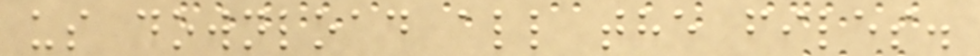us download all the files.
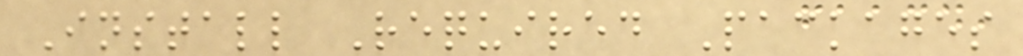Install Required Packages
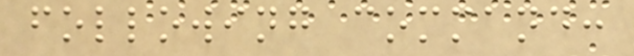following command:
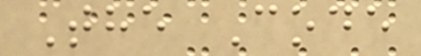The Code
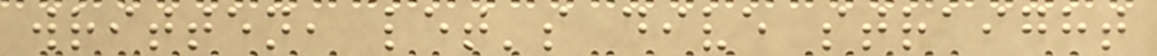written, let's dive straight
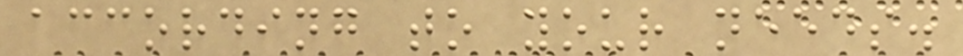according to your needs.
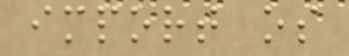import os
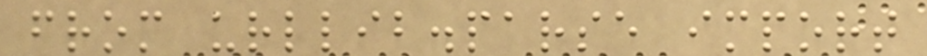from urllib.parse import
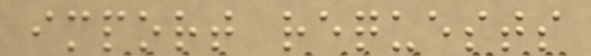import requests
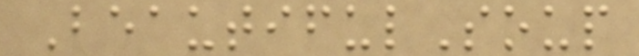BeautifulSoup
